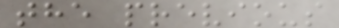the previous
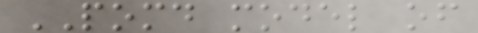POMD model of
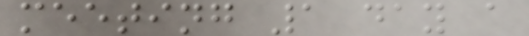meeting 1 day a
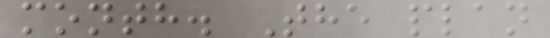month. The plan
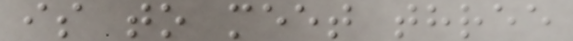is to meet three
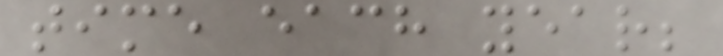time each year;
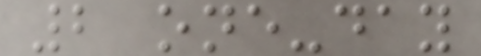2 one-day
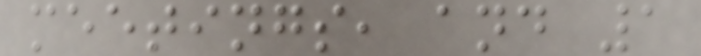meetings, and 1
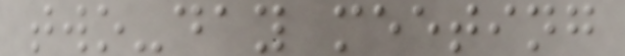two-day meeting
